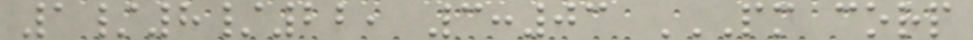1/8/22, 3:03 PM CORP
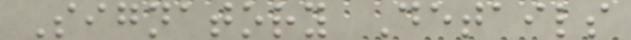Signatory Details
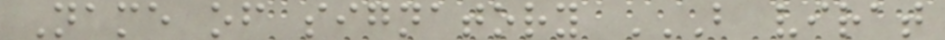Name of signatory B VIRAT
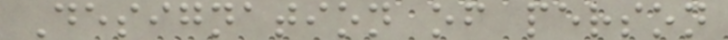Designation of person
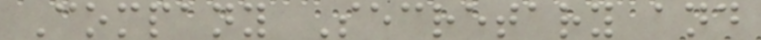Company Secretary and
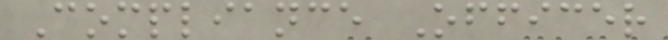Compliance Officer
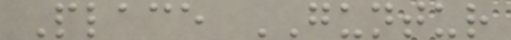Place GUNTUR
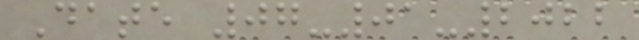Date 07-01-2022
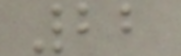22
